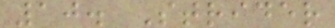10. Strider
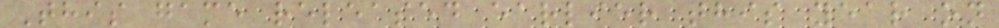This game released earlier this year on
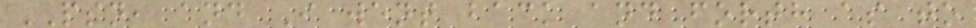PSN, and I went back and forth as to
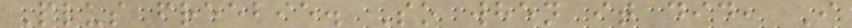Plus freebie. So when it did, I
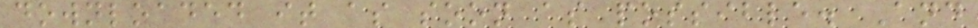downloaded it as soon as possible. And
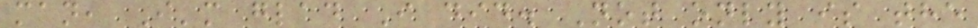man, I'm glad I did. Not only is the
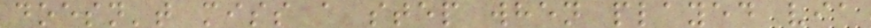doesn't miss a step when played via
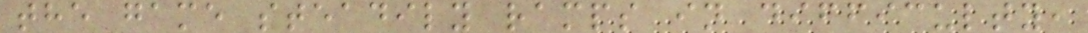the game steadily ramps in difficulty,
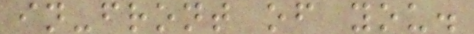in-front of you.
